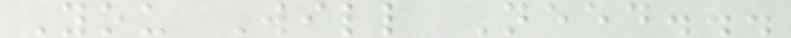You Will Need...
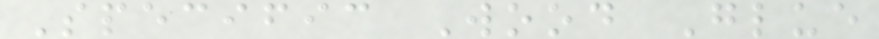Specific Wood Glue
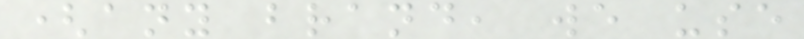(any brand, we use
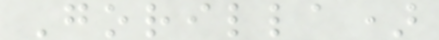Gorilla)
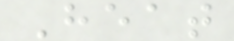Heat
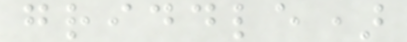griddle)
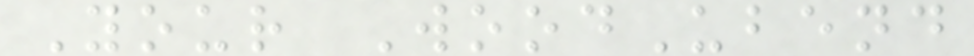Your WoodUbend
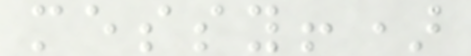messy!)
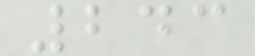243
